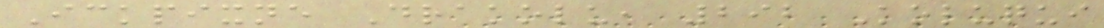Ickpixne Drakolu, 292 Koluqui
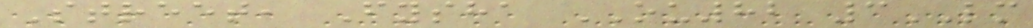Street, Fysha OU82 3LM
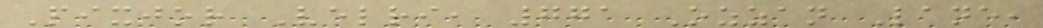Pixjor Velri, 771 Ozzan Lane,
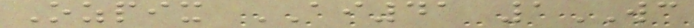Ozpix AI41 1WC
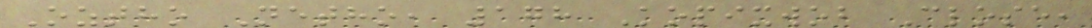Oztho Netho, 178 Kopixwob Close,
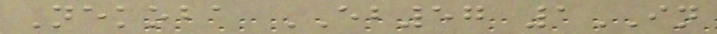Nekoba EB57 1IN
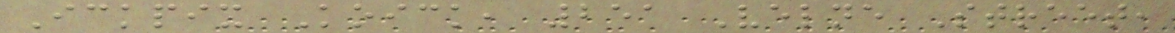Ickpix Koick, 251 Velne Street,
